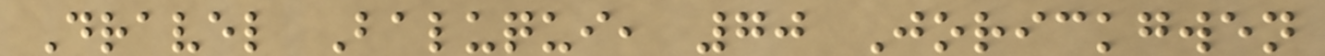Dravel Baluqui, 70 Jorickgwen
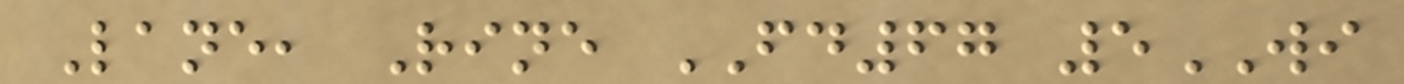Lane, Rine FD67 5WI
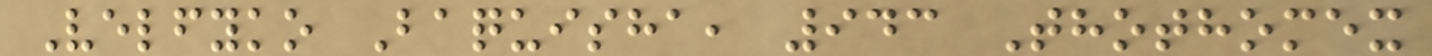Velfyko Baquisha, 943 Thothomex
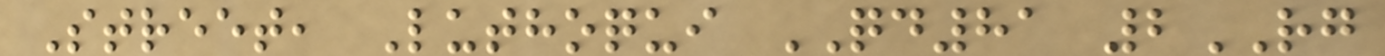Street, Luthoqui QD81 2RG
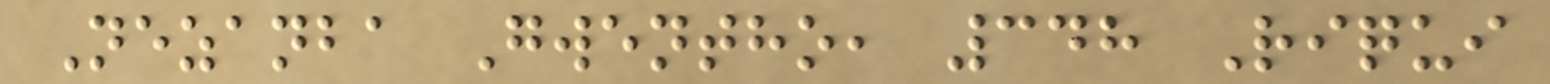Nezanba Gwentho, 348 Riqui
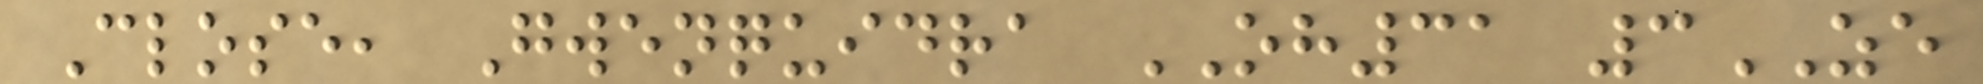Close, Gwenquidra OH31 3ZE
